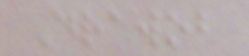Drawob
